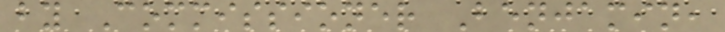by Commissioner Benjamin,
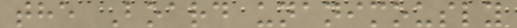the Board unanimously
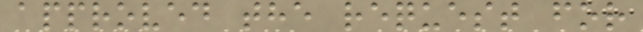approved the request for
